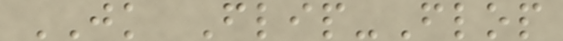JK Flip-Flop
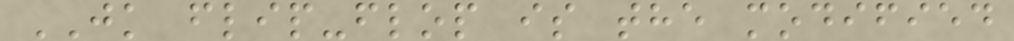JK flip-flop is the modified
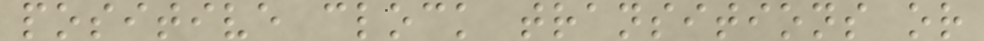positive clock transitions or
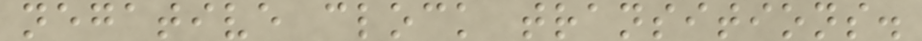negative clock transitions.
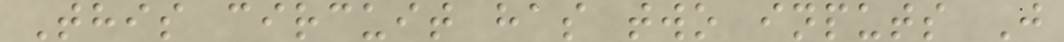This circuit has two inputs J
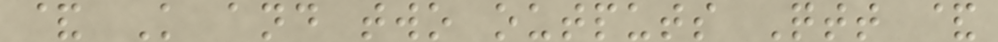& K and two outputs Qtt &
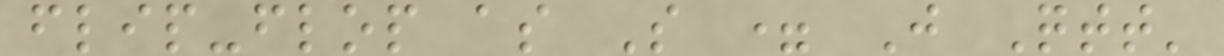flip-flop as S = J Qtt'
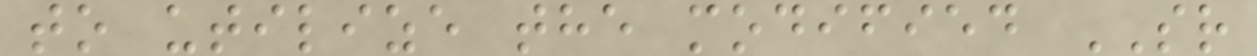to utilize the modified SR
